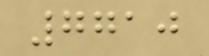7710
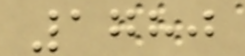1780
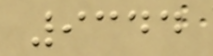9344
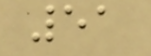51
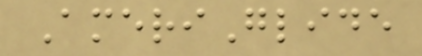AmeriGlide
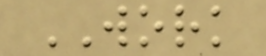WORK
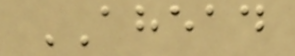AHEAD
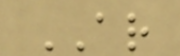AR
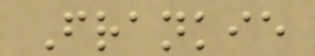Frankie
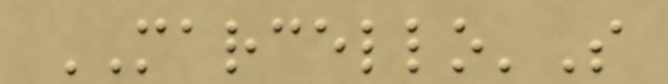MARCELLO'S
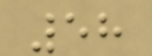58
